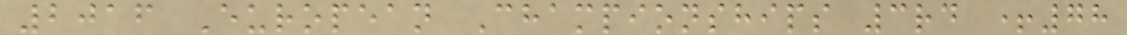2016 European Championships 3rd +78
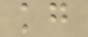kg
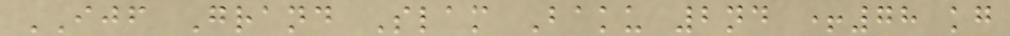IJF Grand Slam Baku 2nd +78 kg
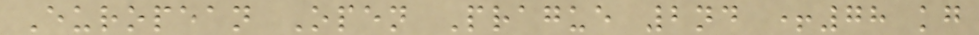European Open Prague 2nd +78 kg
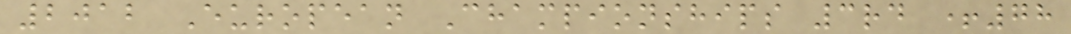2012 European Championships 3rd +78
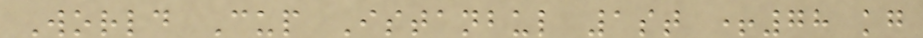World Cup Istanbul 1st +78 kg
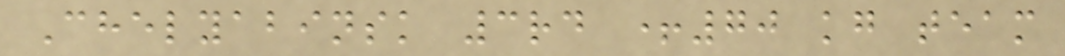Chelyabinsk 3rd +70 kg team
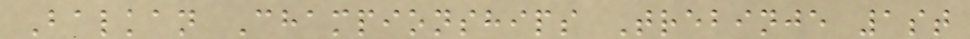Balkan Championships Trebinje 1st
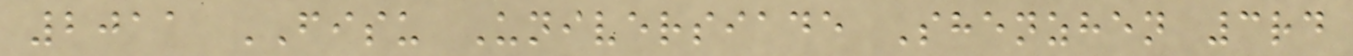2011 FISU Universiade Shenzhen 3rd
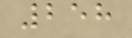258
